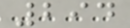294
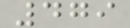479
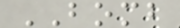BOMB
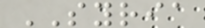SYRIA
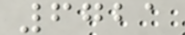6721
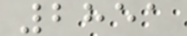2851
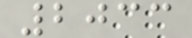2033
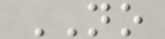NO
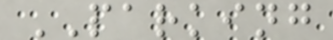PARKING
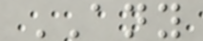ANY
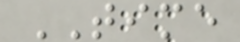TIME
